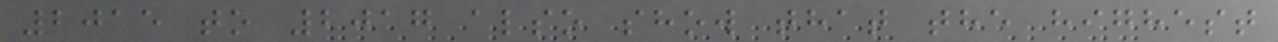2015 to 2017 also show that the highest
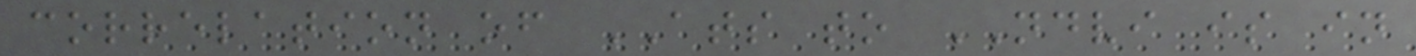correlation of ATS to NDVI is in
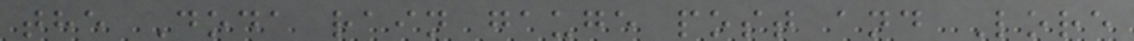the Doda rain gauge post and Lore
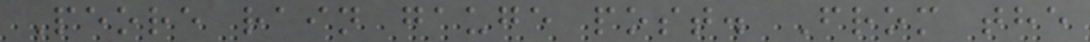Peore rain gauge post. From the
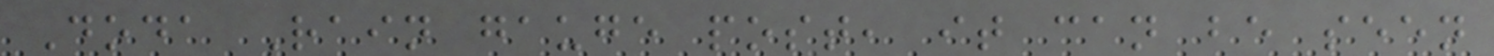Doda Rain gauge post, it can be seen
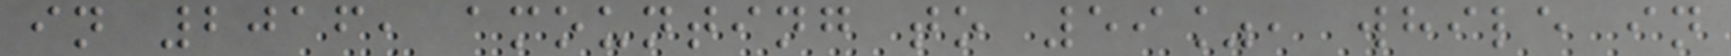in 2016, amounting to 59%, while in
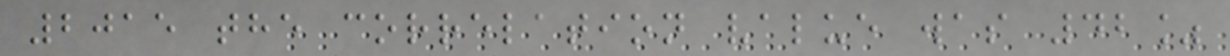2015 the correlation value was 42%
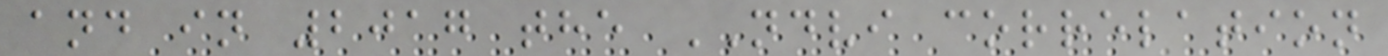and in 2017 the NDVI correlation
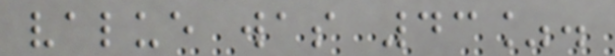value was 43%.
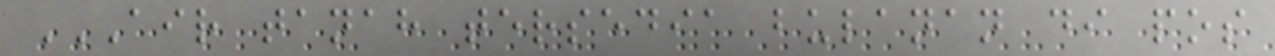AIR TANAH TERSEDIA BULANAN DI POS
